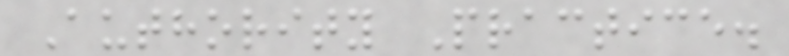Authority Practice.
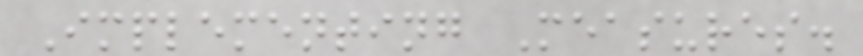Implementing Measures.
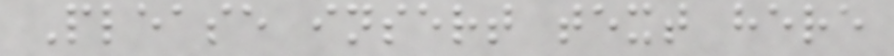Please insert text here
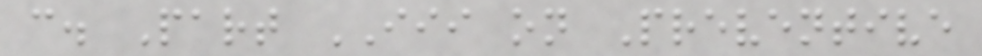c. Part III on Preventive
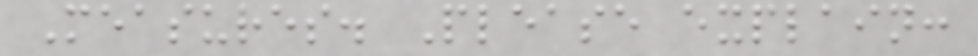Measures. Please explain:
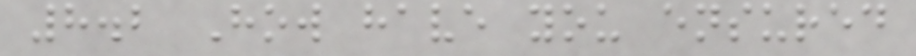8.2 How have you ensured
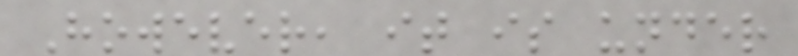However, it is under
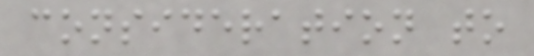consideration to
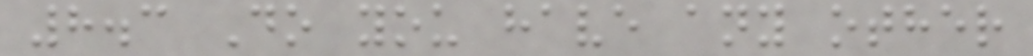8.3 Do you have any other
